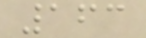163
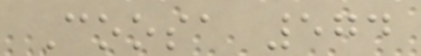Coosa 574
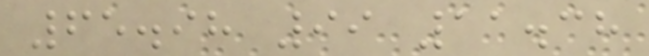65.98 99 11.38
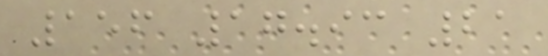156 17.93 21
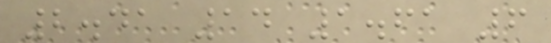2.41 14 1.61 6
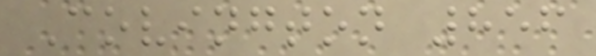Covington 856
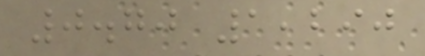0.70 1,290
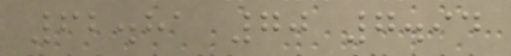62.81 70 7.94
